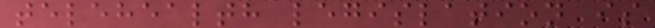telehealth legislation is
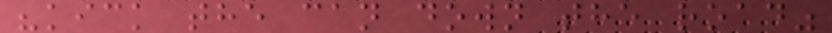"kick the can down the road"
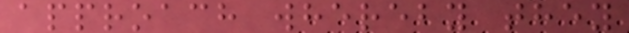approach whereby they
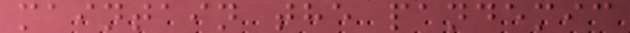maintain the pandemic
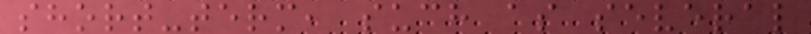short-term, such as several
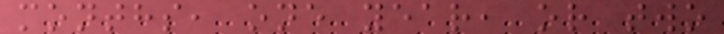months, one year, or two
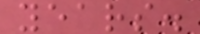years.
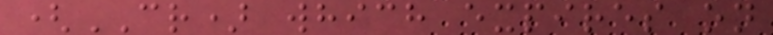(CR) which expires on
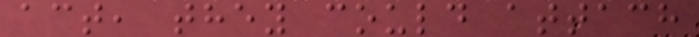act, they could attach
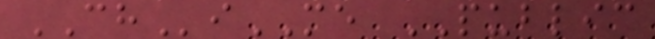CHiME PUBLIC
